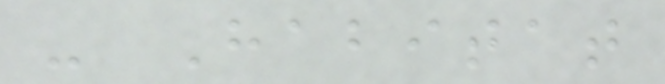- Habitat
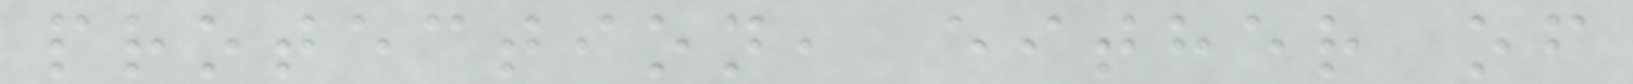protection, either of
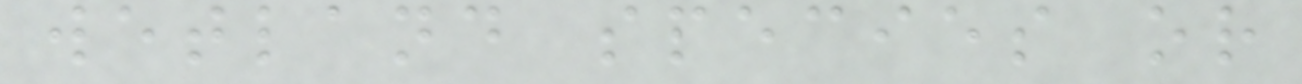wetland species or
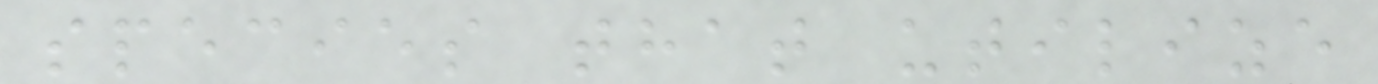species that utilize
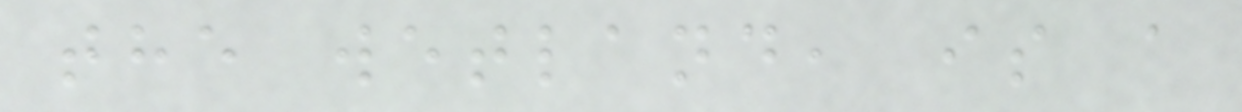the wetland, is a
